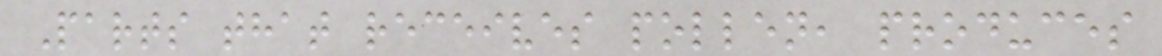Parts that receives pollen, produces
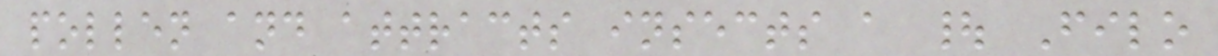pollen and attracts insects a | Filo
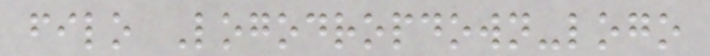filo Logodropdown-logo
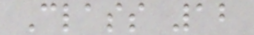Class 12
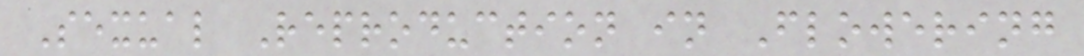Sexual Reproduction in Flowering
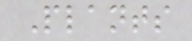Plants
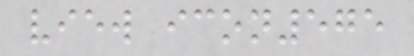view icon575
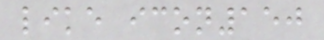like icon150
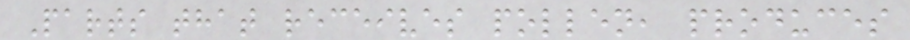Parts that receives pollen, produces
